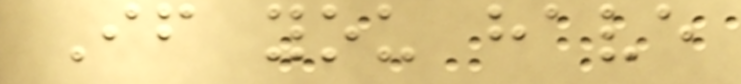If you have
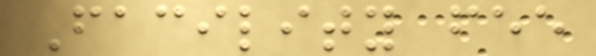Facility fee
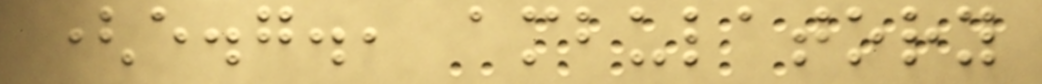(e.g., ambulatory
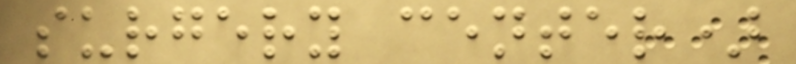surgery center)
